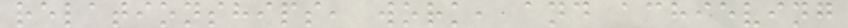relationships, work, and achieving
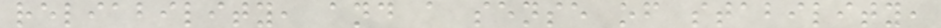reliability, and a sense of stability,
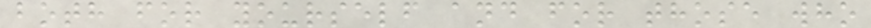both for yourself and for those who
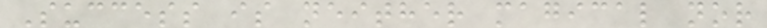Success is neither magical nor
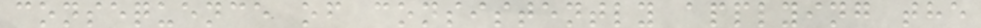consequence of consistently applying the
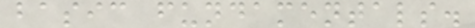basic fundamentals.
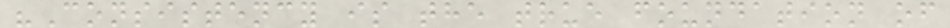"Consistency is the true foundation of
